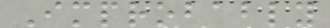Improbably
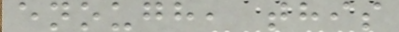enough, this
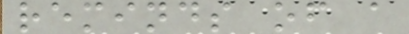reminds of a
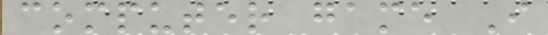computer game I
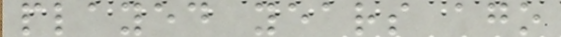played years ago
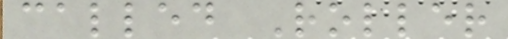called Roller
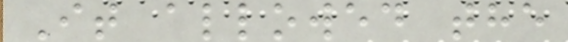It allowed the
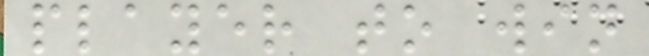player to win
